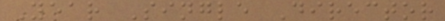Year Single Director
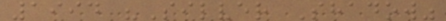1994 "Silver Shadow"
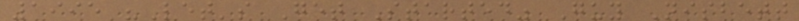1995 "Let's Get Started" Guy Nisbett
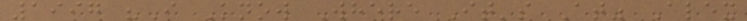1997 "I Know Where It's At" Alex
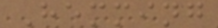Hemming
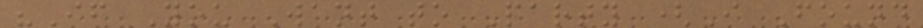"If You Want to Party (I Found
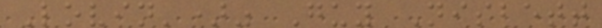Lovin')" Guy Nisbett
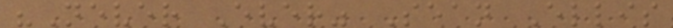"Never Ever" Sean Ellis
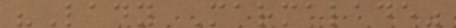"Lady Marmalade"
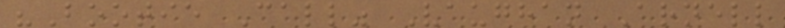"Bootie Call" Vaughan Arnell
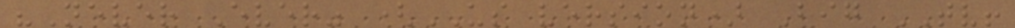"Never Ever" (US version) Big TV!
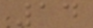14
